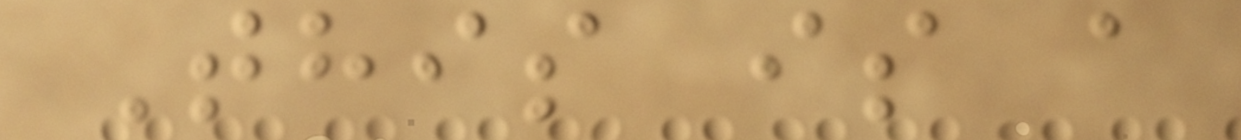This is a
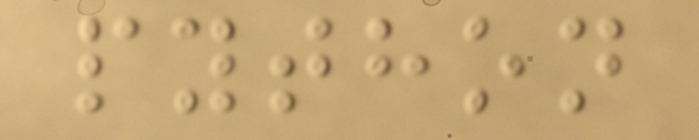python
